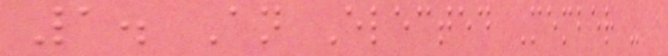1. An Elected Member -
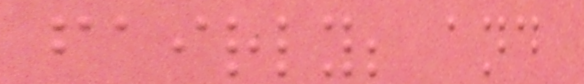fairly; and
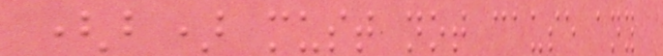(b) must not cause any
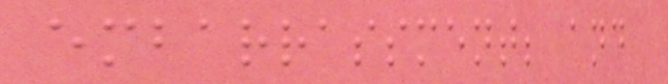embarrassment; and
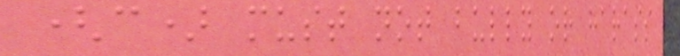(c) must not bully or harass
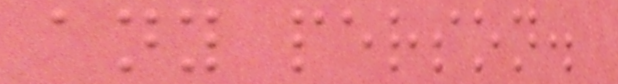any person.
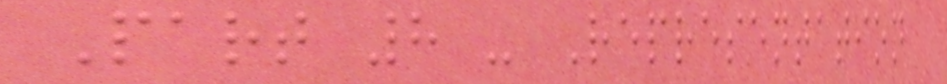Part 8 - Representation
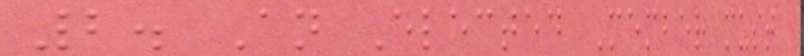2. An Elected Member must
